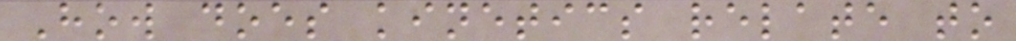How does kinetics relate to
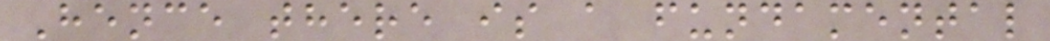Hence there is a fundamental
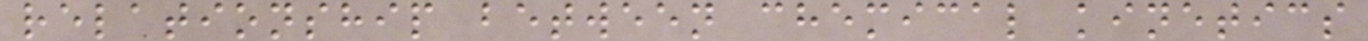relationship between chemical kinetics
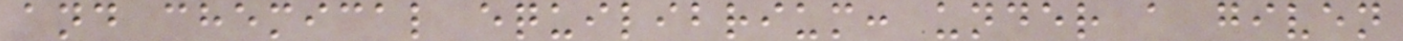and chemical equilibrium: under a given
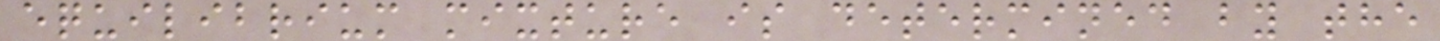equilibrium mixture is determined by the
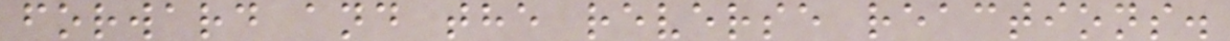forward and the reverse reactions.
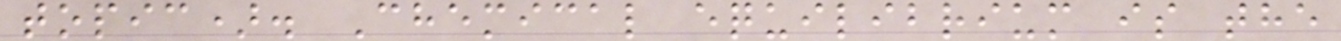topic). Chemical equilibrium is the
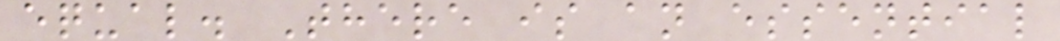equal. There is an essential
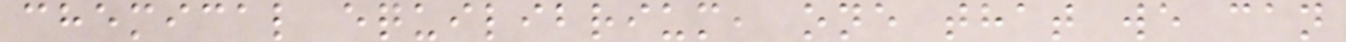chemical equilibrium, one that we can
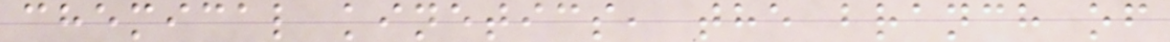chemical kinetics, the branch of
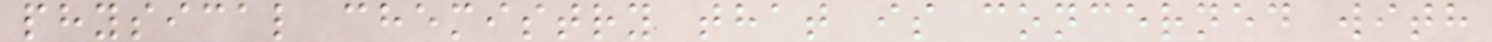physical chemistry that is concerned with
